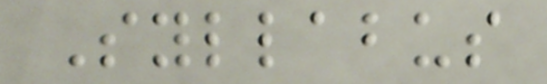Syllabus
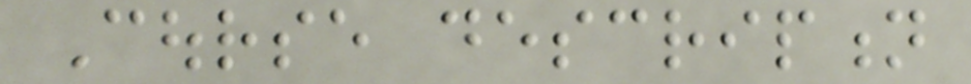Course description
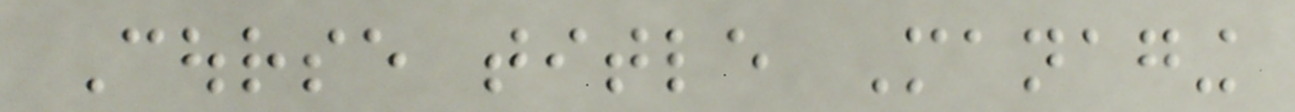Course title Managing
